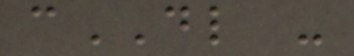cDL -
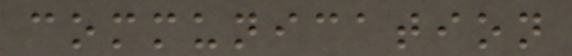communication
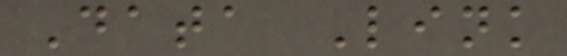Data Link
